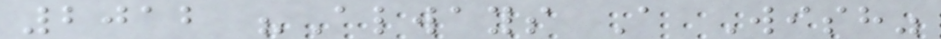2012 "Always A Wish"
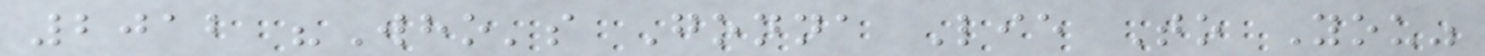2012 "Who's Gonna Lie To You"
